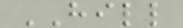HILL
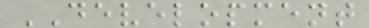DEVELOPMENT
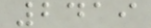2419
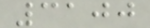3100
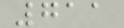711
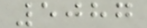5087
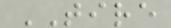TIRE
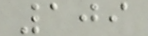109
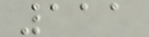111
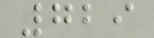729
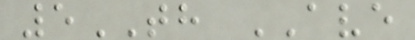5TH AVE
